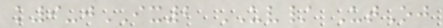k9-jIX2 UV/ UtOj
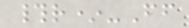#r*-Ff
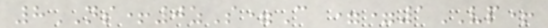8NS+0zS=C ==1VP+
